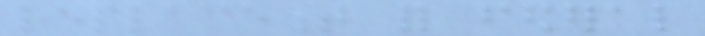replacement for federal
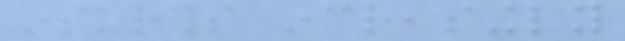insurers increasingly
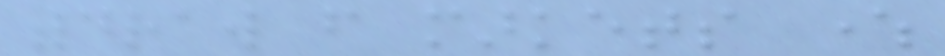withdraw from markets where
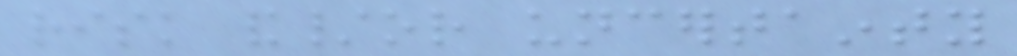risk and/or uncertainty
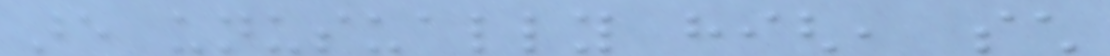are unusually high, such
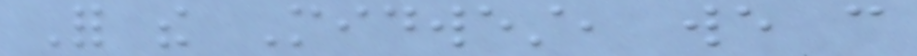For the Midwest, we can
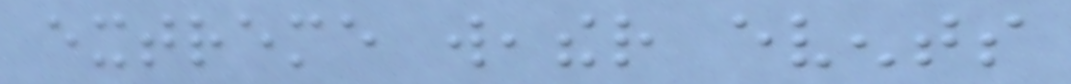extreme weather events
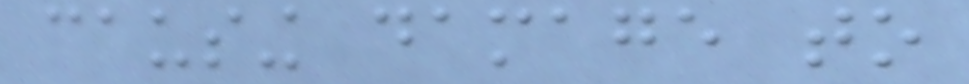causing damage to
